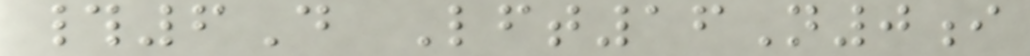#6D Lft16N0i
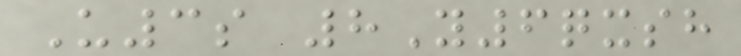U3s 8Y6qxsh
